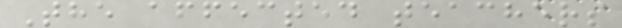The affected teachers
